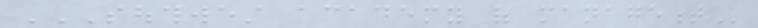SOUTHWEST ACADEMY OF MANAGEMENT
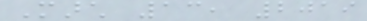March 13, 2019
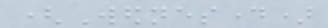(Wednesday)
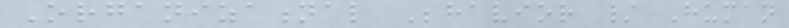Organizational Behavior / Human
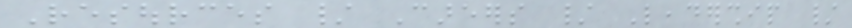Resources / Careers / Leadership /
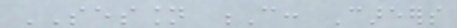SESSION C: Careers
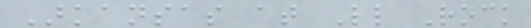Arkansas at Little Rock
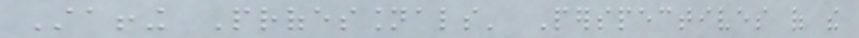Staffing Professionals' Perspectives of the
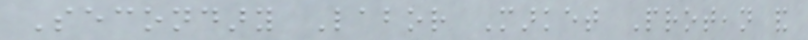Secondary Labor Market Protean and
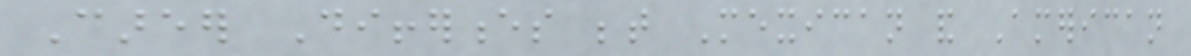Career Differences between Mexican and American
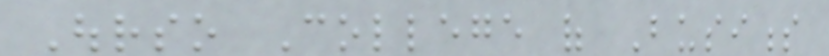Ourso College of Business
